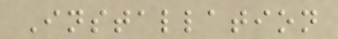Installation
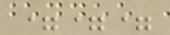===
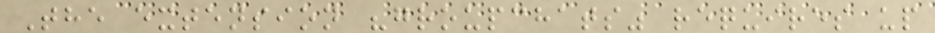The extension "groupchats" requires up
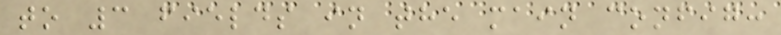to 3 fields in the main config:
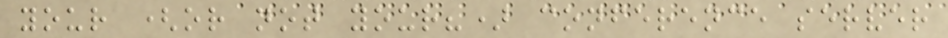your (or not your?) conference server
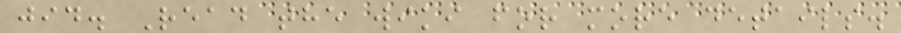jid. Read the wiki for more details.
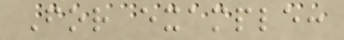For example:
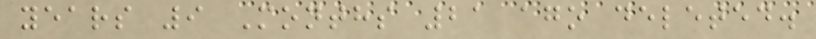years 9 Months 21 ago deleted.
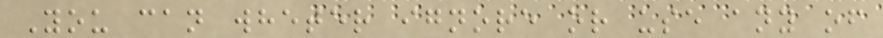You can wheter ignore or use any of
